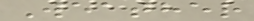Weather
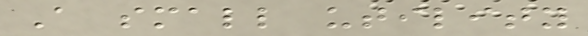A small utility
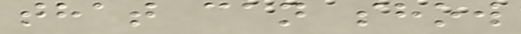that can show
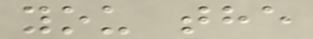you the
